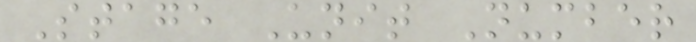Stage Unit Number
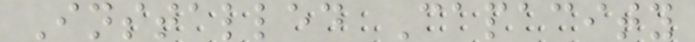Installed Capacity
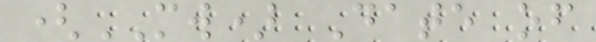(MW) Date of
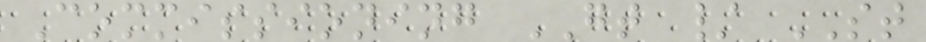Commissioning GT / ST
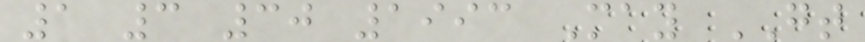1 3 30 1993 May GT
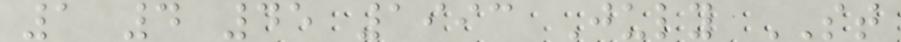1 4 45 1993 July ST
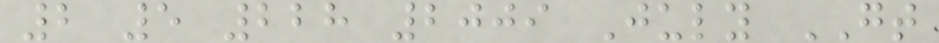2 5 228 2009 July GT
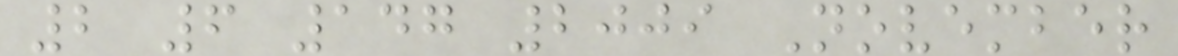2 6 147 2009 November
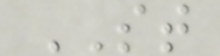ST
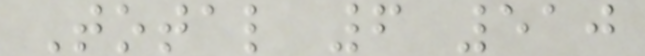Total 6 510
